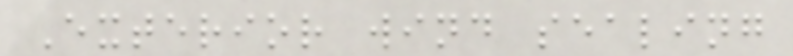Exterior wind sealing
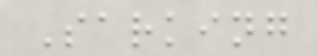Sarking
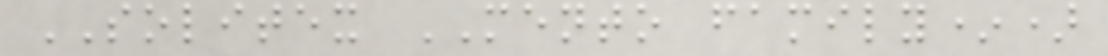SOLITEX MENTO family*)
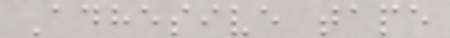Adhesive tape
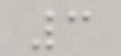3
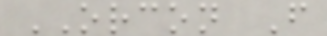ORCON F
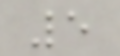5
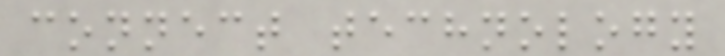connect technology
